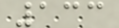133
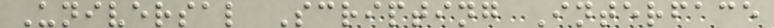Universal Scripting Interface
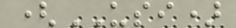(USI)
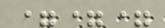===
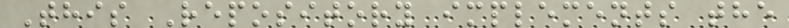This Repository implements the
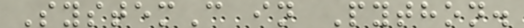SystemC in Python.
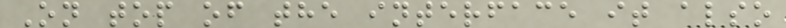On top of the interface it also
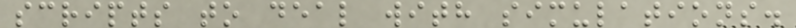scripts to deal with simulations.
